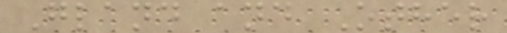Gland and Other
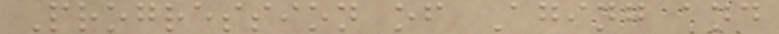Progression of Aging and
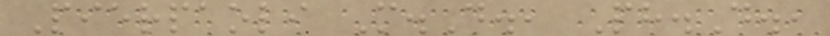Pierpaoli M.D., Ph.D.,
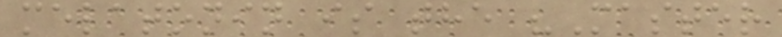melatonin is the "Master
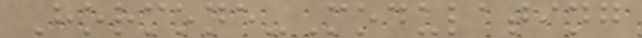Hormone-Modulating
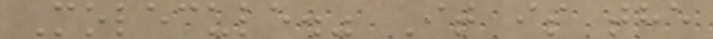Molecule." It is the
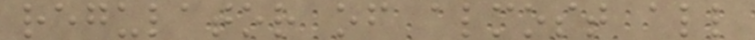regulator of almost all
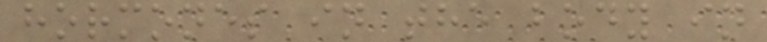hormones in the body in
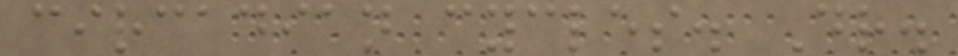circadian cycles. Dr.
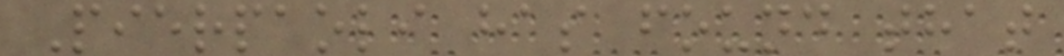Pierpaoli has found that
